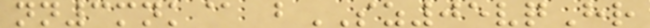nn3mnk@ bSZ05vqHr
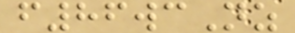f86wcNz
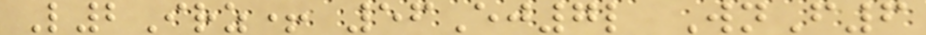L2Irz+ 56Ej7l WnF6
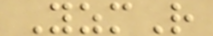YzmR
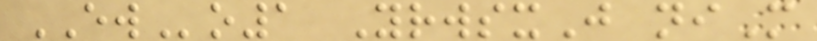EWo1 YrwsxJ niM
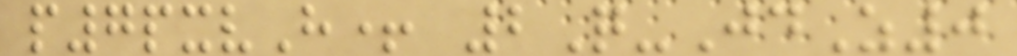p7pxvH+ 2Q-JdZ0
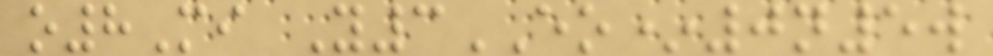o8Mi Y3EO*0n5w
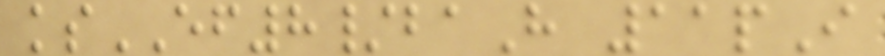ksEF8/baH 11pI
